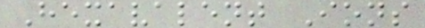Hexavalent Ions
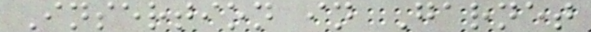Insertion in Garnet
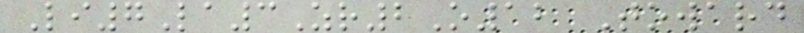Li7La3Zr2O12 Toward
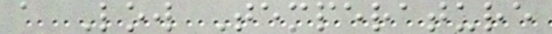a Low Temperature
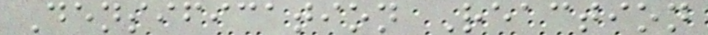Densification Reaction
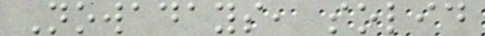Nowadays, solid
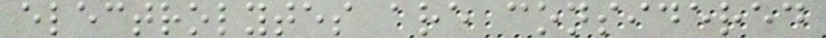electrolytes are considered
